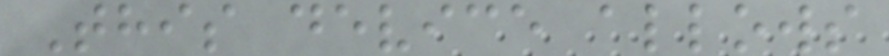This device allows
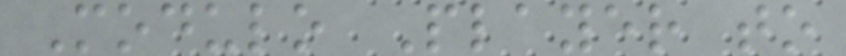Modulo Player to
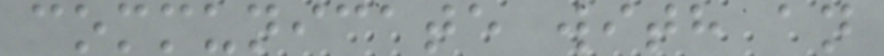communicate with an
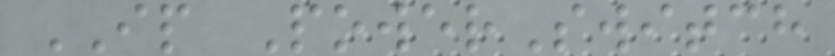IP PowerSwitch
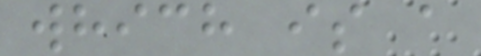which is a
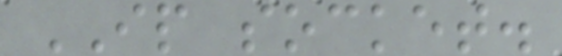IP socket.
